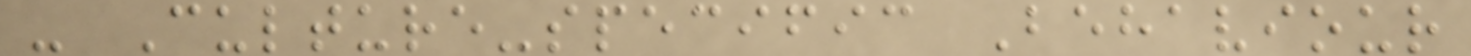- Culture-specific Behaviour
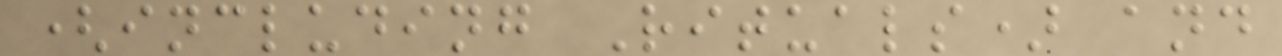(including Rituals) and
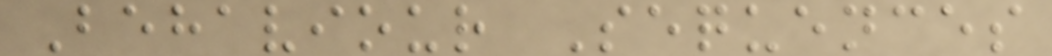Behaviour Sequences
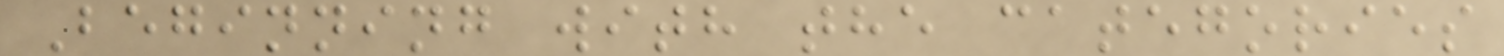Beginning with the categories
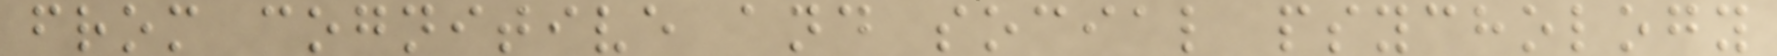from cognitive and social psychology
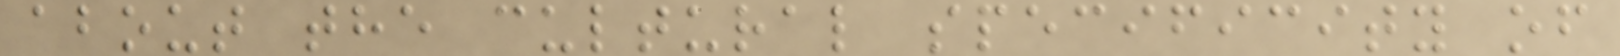about the cultural specificity of
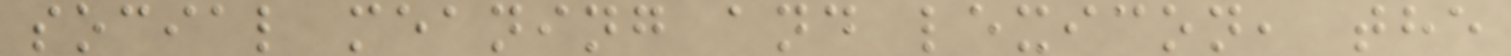social meaning and lexicon, the
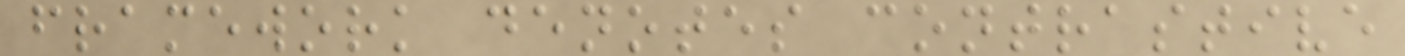framework denotes contrastive
